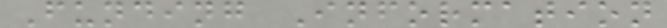Funding Information
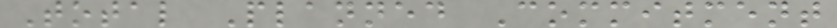Total Planned Commitment
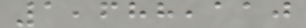1,688,110
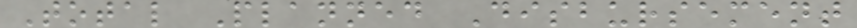Total Planned Disbursement
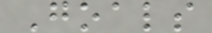Goals
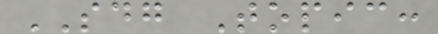SDG Topic:
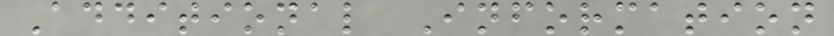Additional Information
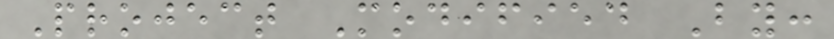Project Modified By:
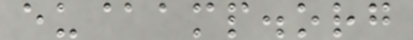eu@amp.org
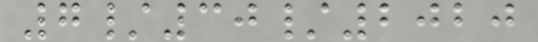7/30/2020
